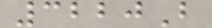3220B
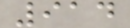914
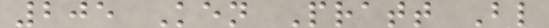205 Ken Pratt Bl
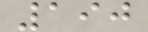190
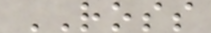ROSS
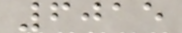6015
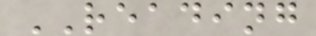READING
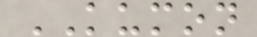KUMON
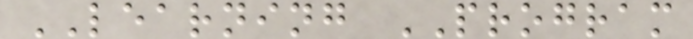LEARNING PROGRAM
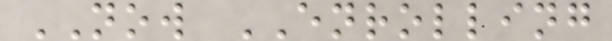NOW ENROLLING
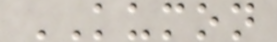KUMON
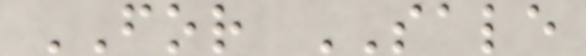FOR SALE
